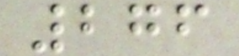276
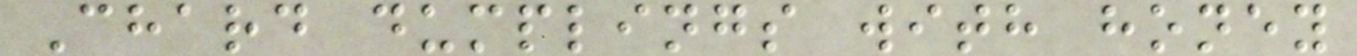Chard dumplings with honey
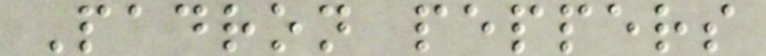Padron peppers
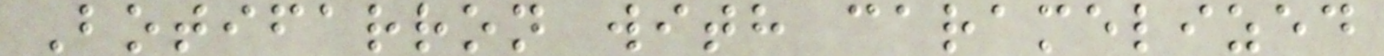Botifarron with caramelized
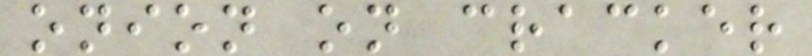onion on cracker
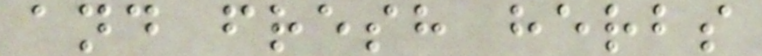and fresh herbs
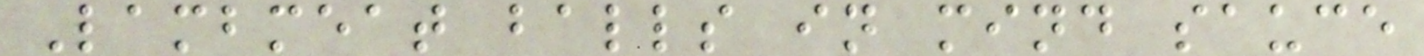Lambmeat balls in mind sauce
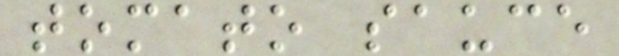tomato sauce
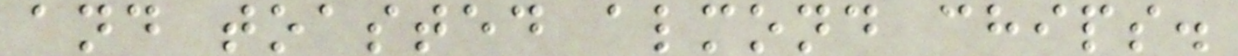and toasted almond chips.
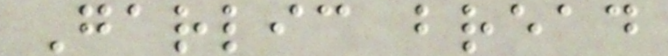Garlic bread
